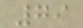79
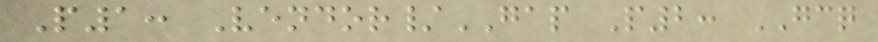P1: Vendor/GAP P2: GCQ
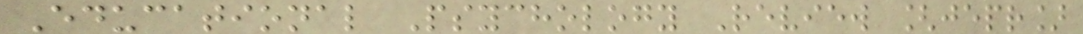Educational Psychology Review [jepr]
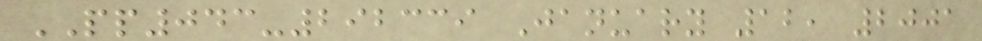PP043-292339 January 12, 2001
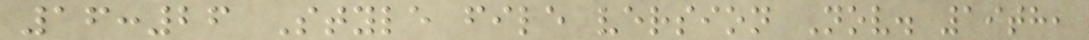16:26 Style file version Nov. 19th,
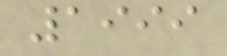1999
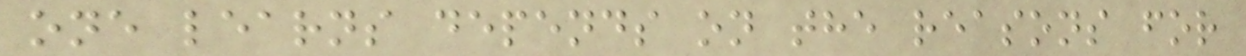one learns depends on the reasons for
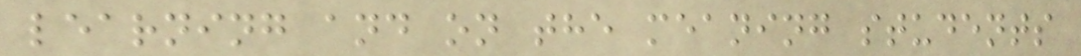learning and on the meaning students
